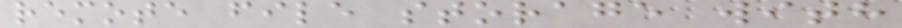remote file storage with
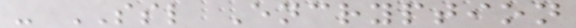- SSL Encryption
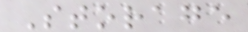Storage
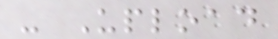- Upload
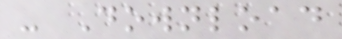- Download
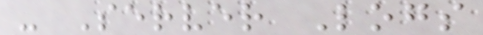- Server Logs
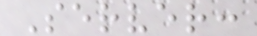Server:
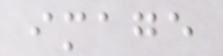image
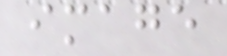image
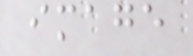image
